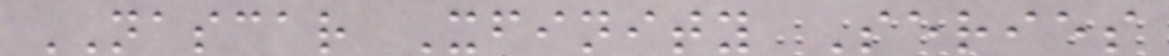NASCAR Xfinity Series
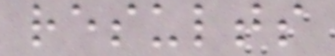results
